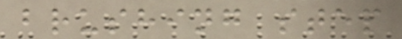brushing step
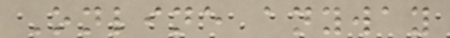Online anyway
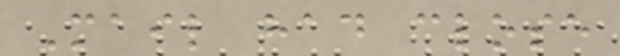Mail had close
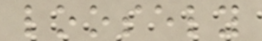loosely
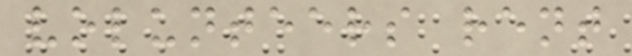volunteers rent
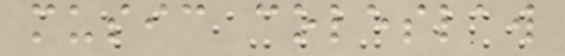music coleslaw
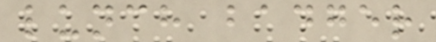lunch badger
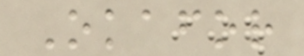Okafor
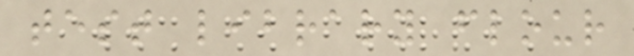test library flour
